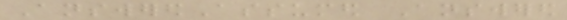AnsweredAssumed Answered
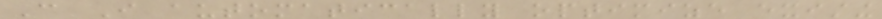Can I automatically optimize existing
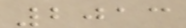2013
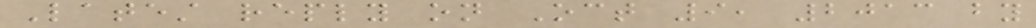Latest reply on Oct 9, 2013 by
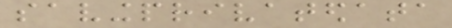savingprivatedata
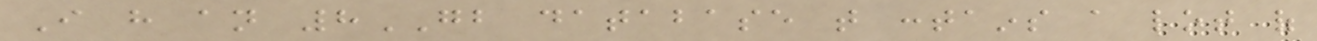I have an 8GB database that contains a lot of
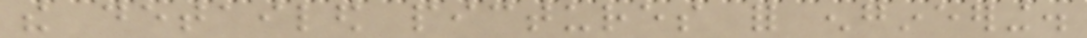the detailed pictures for engineering.
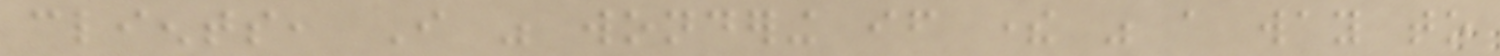clients, I was wondering if there was a way to
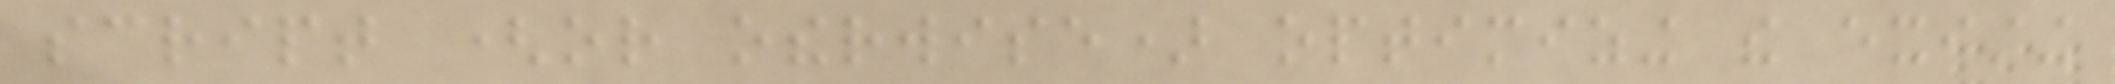script (or otherwise) optimizing the existing
